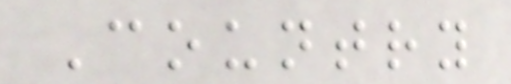Country
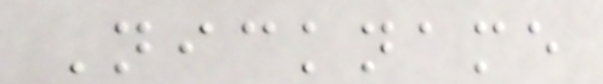Nickname
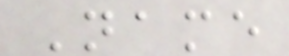Name
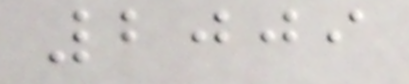2009
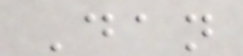Dan
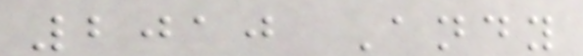2010 Andy
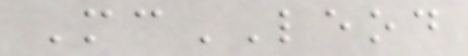McLEOD
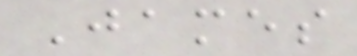James
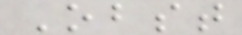Obst
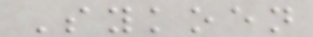Sykoen
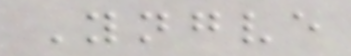Yngve
